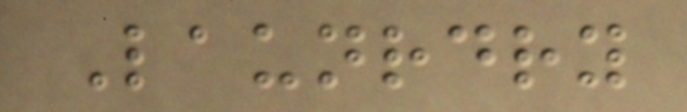Launrdry
